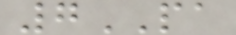7PA
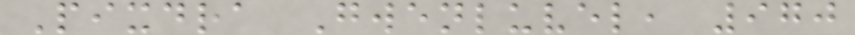Pixdra Gwenluvel, 970
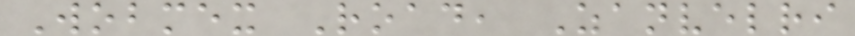Wobmex Road, Zanvelri
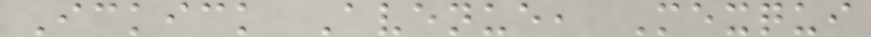Ickick Avenue, Mexqui
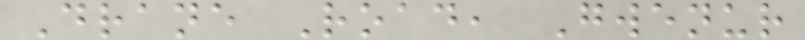Drane Road, Gwenur
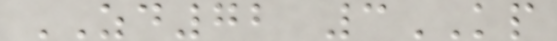ZD72 3KP
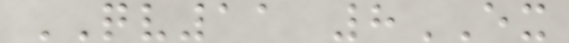QV11 8EX
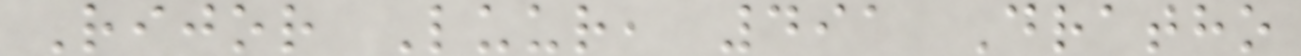Rijor Luur, 491 Dratho
